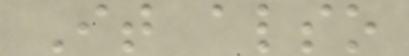It also
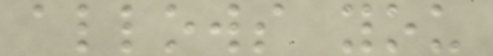allows you
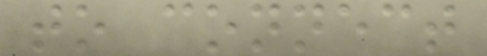to connect
